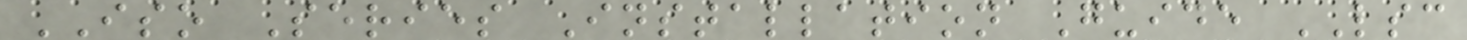ISO Series Installation Guide LSC
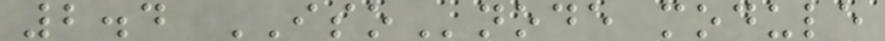2.4 ISOnode module
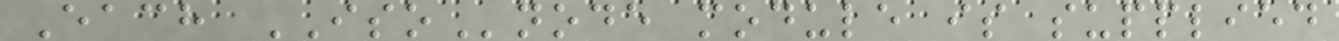Each ISOnode module is supplied
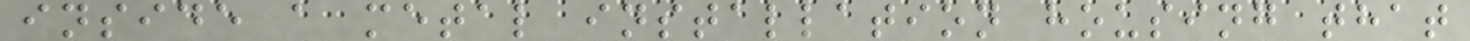inside a metal installation housing that
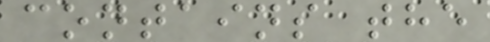contains the
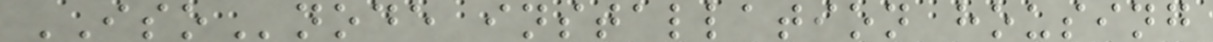ISOnode installation housing
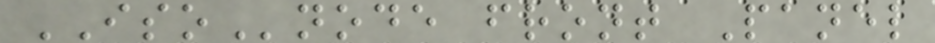ISOnode front Panel
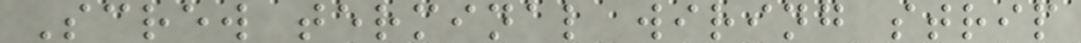Screw terminal wiring strip
